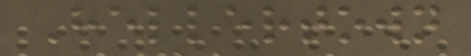Hellertown
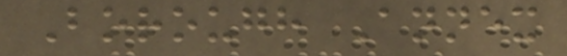Borough Annex
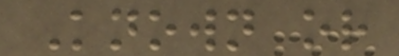Known or
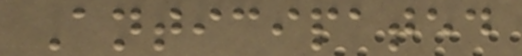Anticipated
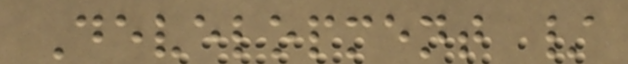Development /
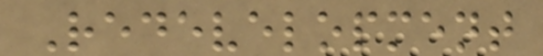Redevelopment
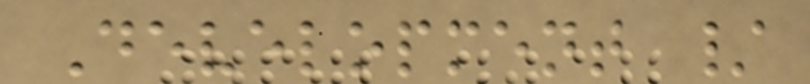Development /
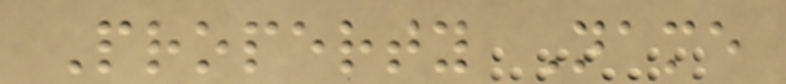Property Name
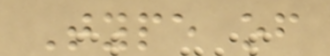Type of
